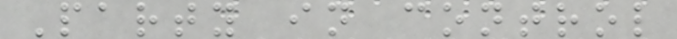Party in control
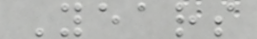Years
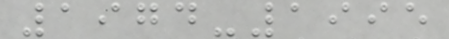1974-1995
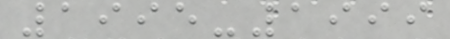1995-1999
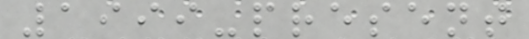1999-present
